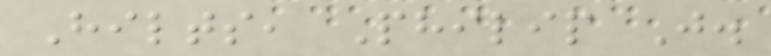Hilts, Philip J.
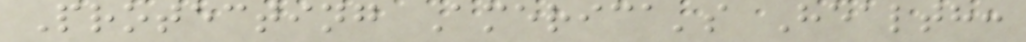Protecting America's Health:
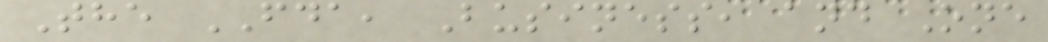The FDA, Business, and One
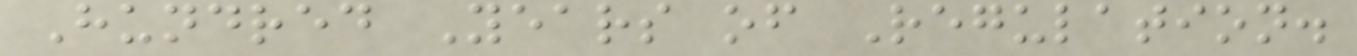Hundred Years of Regulation.
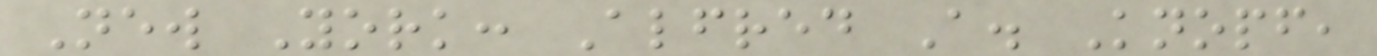New York: Alfred A. Knopf,
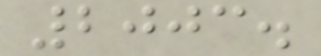2003.
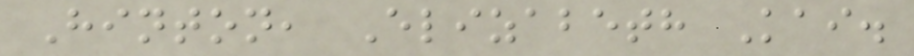Hinton, Elizabeth Kai.
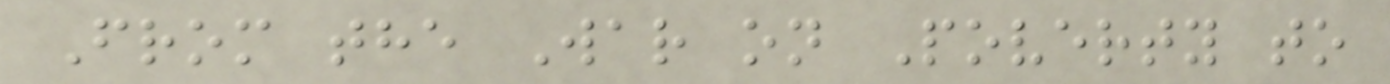From the War on Poverty to
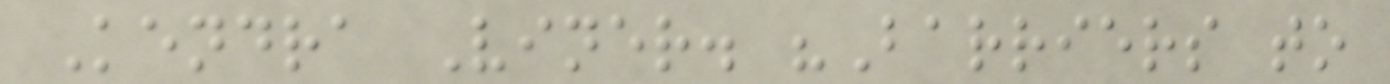Kendra Viner. "Barriers to
